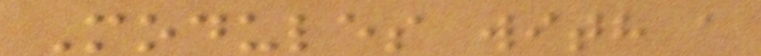Modules with a
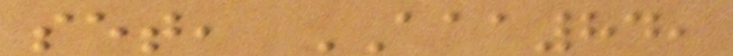set, AAA84,
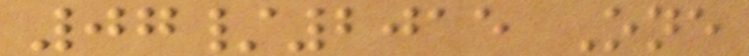07/2015 One
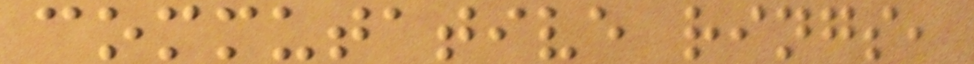commutative rings,
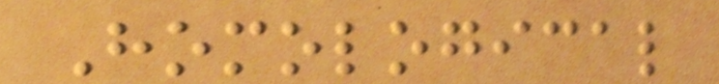Homological
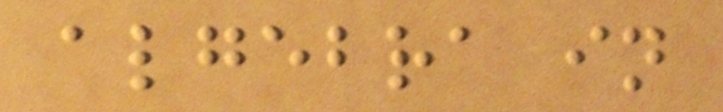algebra in
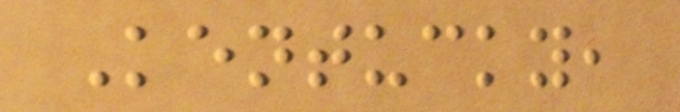Kentucky,
